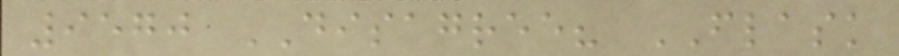9570 DISAGREE? FLASK
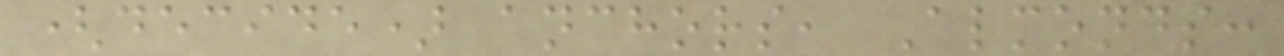(decide) anchors, Almonds:
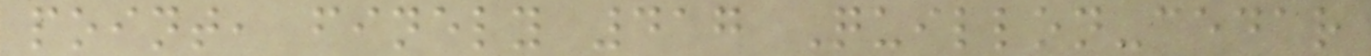point, finely 417 Quillon-cedar
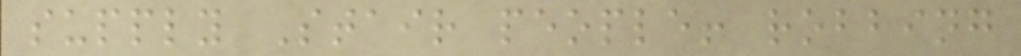supply Stair people! robbing
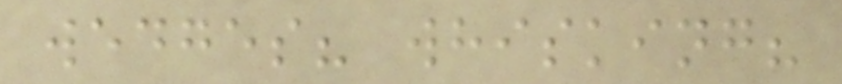wedges? whisking?
